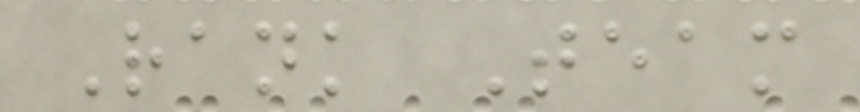Rank Team
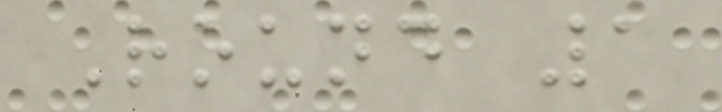Round 1
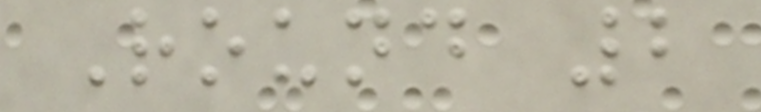Round 2
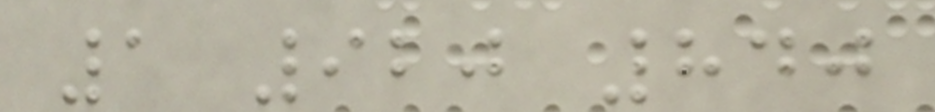1 920 840
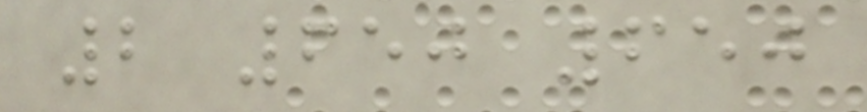2 650 650
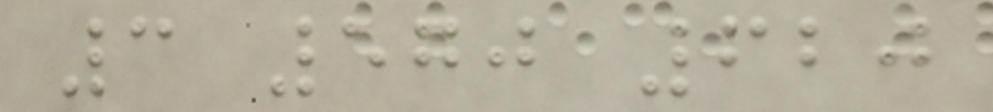3 570 620
